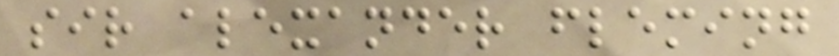sir alexander fleming
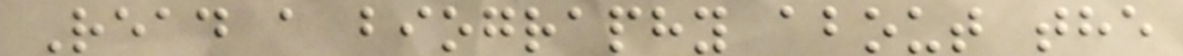Read a biography about the
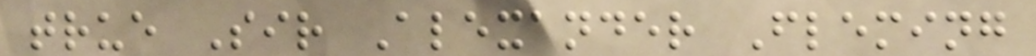true Sir Alexander Fleming
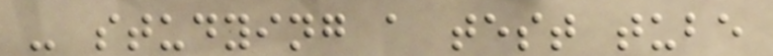- studying a test tube
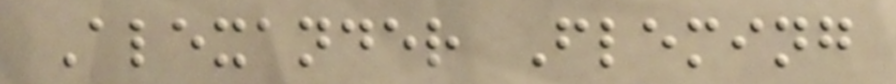Alexander Fleming
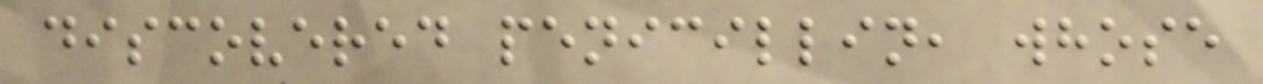discovered penicillin, whose
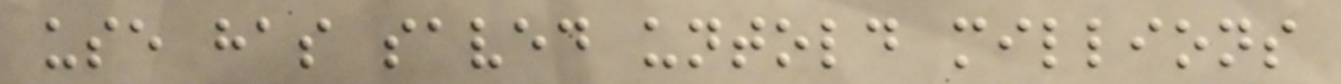use has saved untold millions
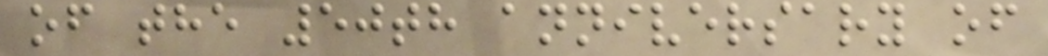of the 50th anniversary of
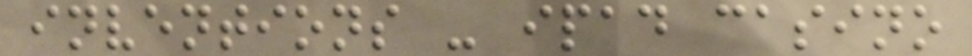inventions - ipad casino
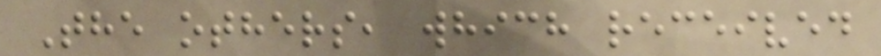The others, which received
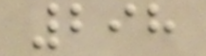298
